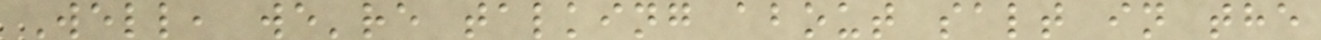Well, we're talking about salt in the
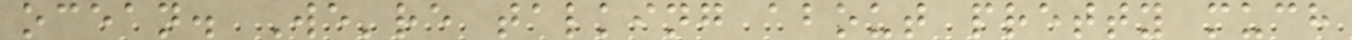ocean. We're talking about pretty much
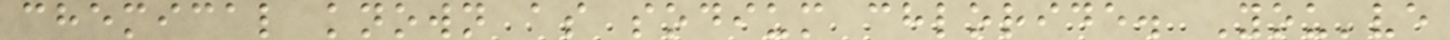chemical known as sodium chloride. You've
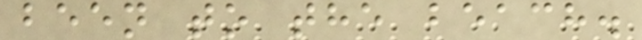been to the beach.
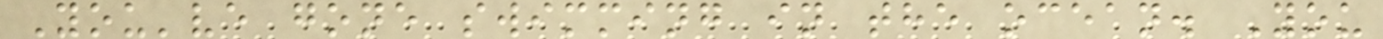You've gone swimming in the ocean. You
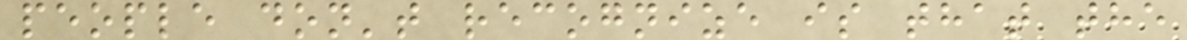people don't recognize is that the
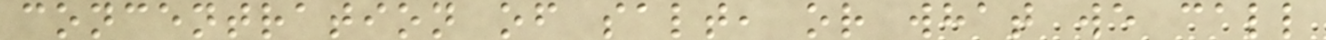concentration of salt, or what we call
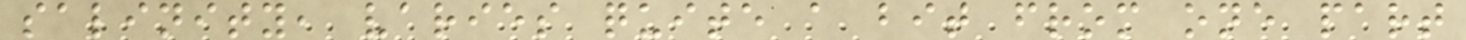salinity, varies quite a bit from one part
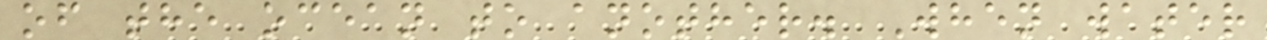of the ocean to another. When water
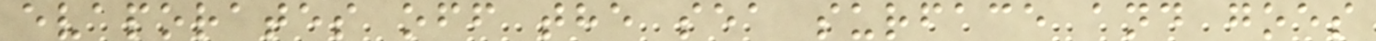evaporates off the sea surface and goes
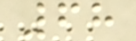68
